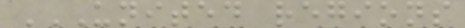UNITED REGIONS
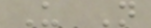U N
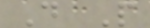D P
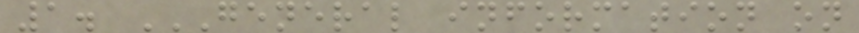1. GENERAL INFORMATION ON
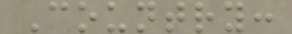Country:
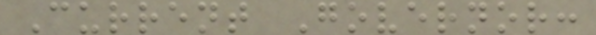Current Governor:
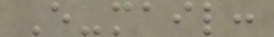E-mail:
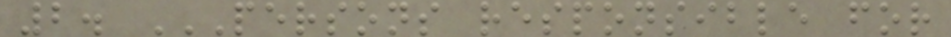2. PERSONS RESPONSIBLE FOR
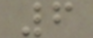6
